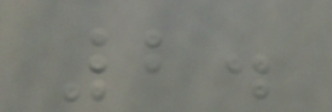2.
